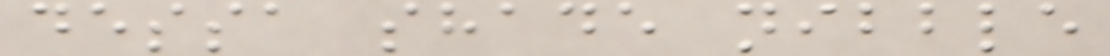dessa shade nibble
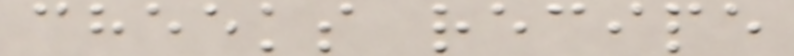cheeks recipe
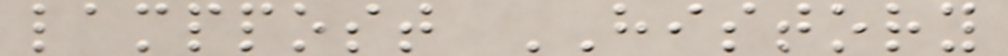lamppost HISTORY
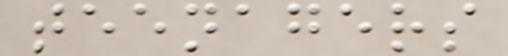teenagers
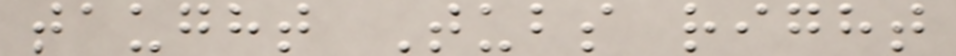taught Tubs right
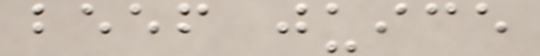beef juice
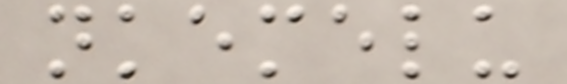nkemelu
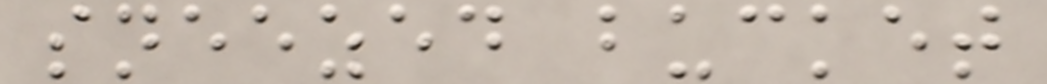sneezed bucket
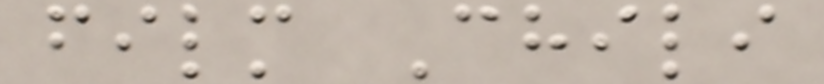film Chili
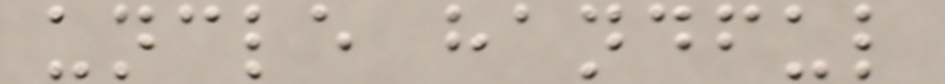uncle handful
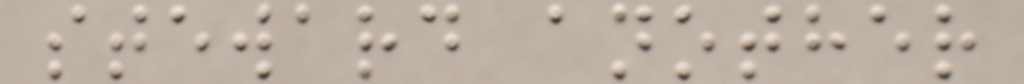steward another
